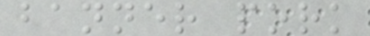banner pork
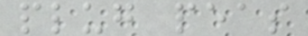plug peas
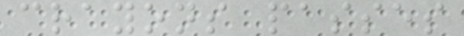crayons passes
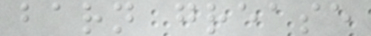barn grease
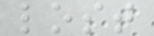lost
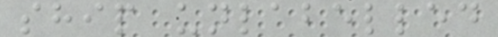ship unlabelled
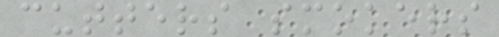cutters smokers
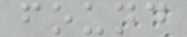found
